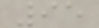95
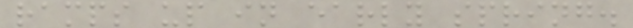ramps up in early spring.
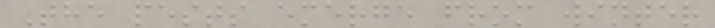The pests emerge from winter
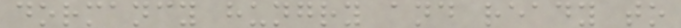dormancy hungry and ready to
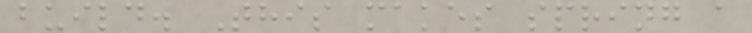build. This makes spring a
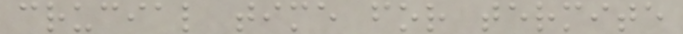crucial time for termite
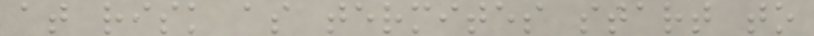at risk as termites start to
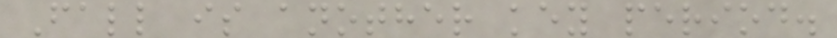Fall is another key period.
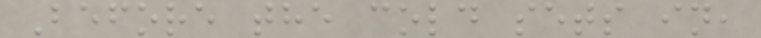Before the cold sets in,
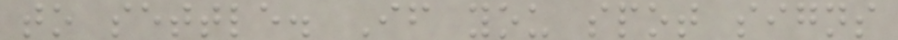to settle. If you spot signs
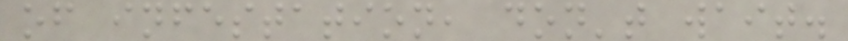of infestation, don't wait.
